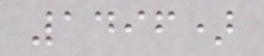1496)
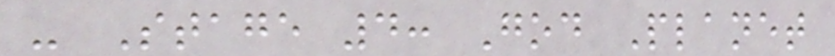- Stage 4: God Planet
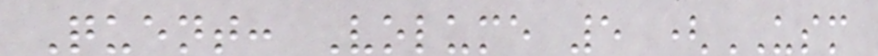Quent: Volume 5 (USM
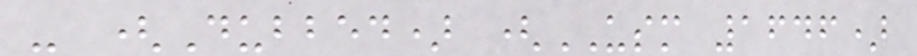- (Dubbed) (USM 1646)
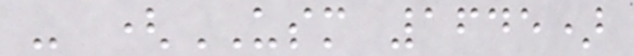- (USM 1645)
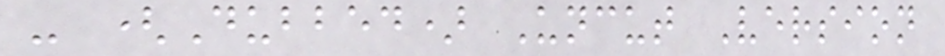- (Dubbed) Uncut Version
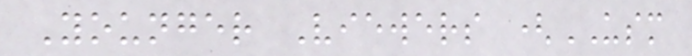Younger Viewers (USM
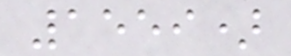1559)
